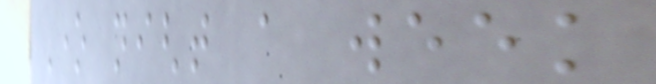One night a week
